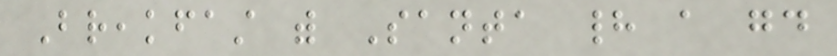Breakfast with Santa had a good
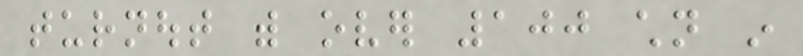turnout with over 100 children in
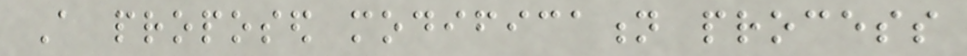A proposed modification process
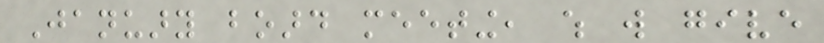January board meeting, which will give
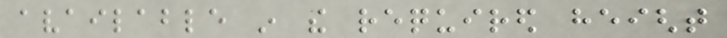available in the required height
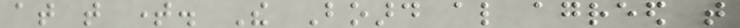at that time. The Board also agreed that
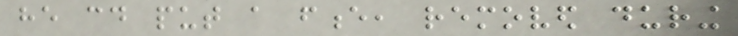he could put a fence, removed during
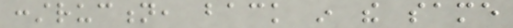construction, back in the same
